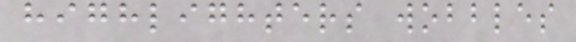highlighters wobbles
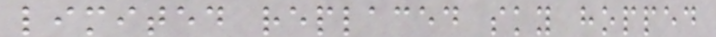limited replaced sky hopped
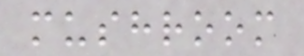mushroom
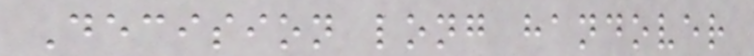Decision long handover
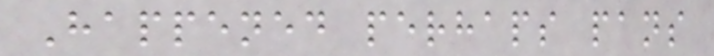Happened perhaps pans
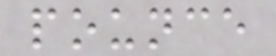pounce
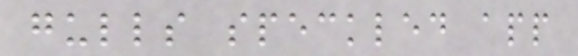gulls speckled app
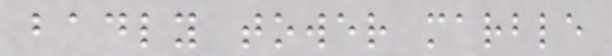badly tower marble
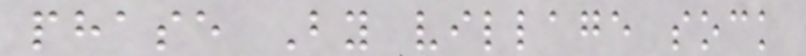phase By village sock
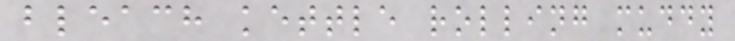bleach kettle rolling muddy
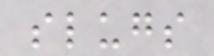slugs
